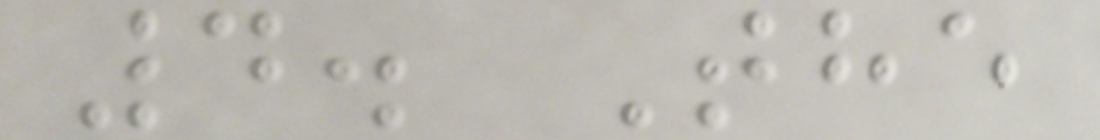4. The
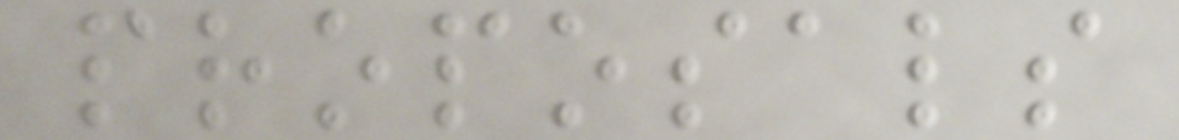proposals
